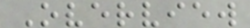Overview
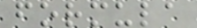formula
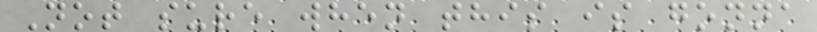Not sure when this is gonna
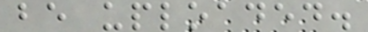be uploaded.
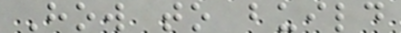How to build
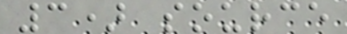3) source
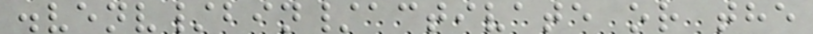.venv/bin/activate or the
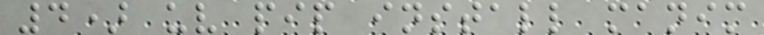4) uv pip install manim
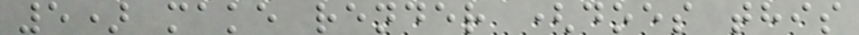5) make render (does this
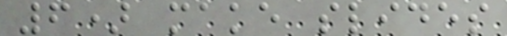6) make slides
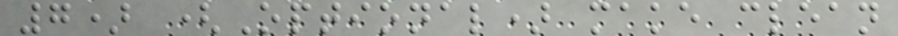7) (Optional) make clean
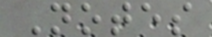Notes
